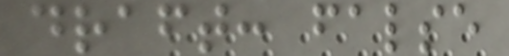draft: false
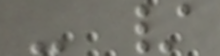- /
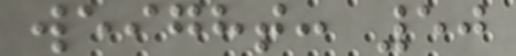weight: 50
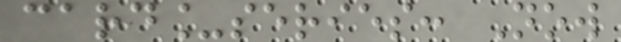card_series: Now
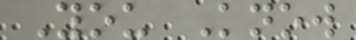You Know
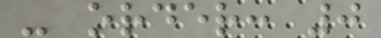- order: 0
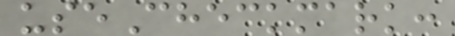useCheckmark:
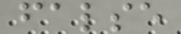false
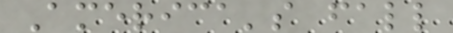America's fall
